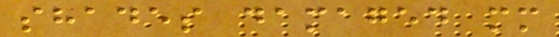shades damaged mm
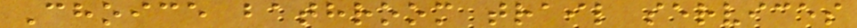Choice bathroom trail services
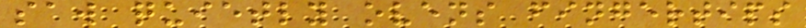saw quietly ovens fingertips
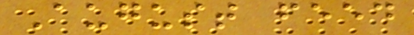August feed
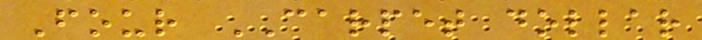Four CARPET dollar
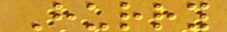Hurry
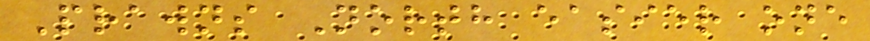Prawns North easier one
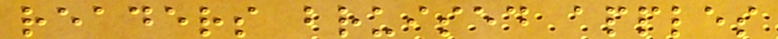readers bruised apples
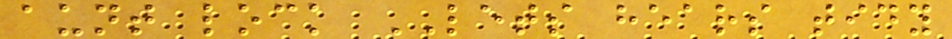aunt lock LETS hears tidy
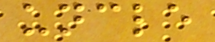uncle
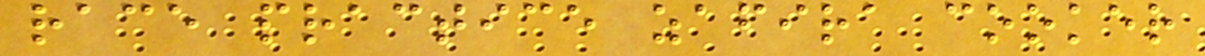race practice zafira cooker
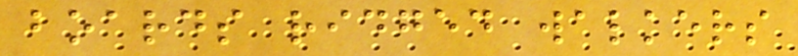boards ridged walkers
